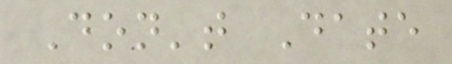Don't Date
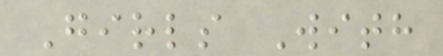Girls With
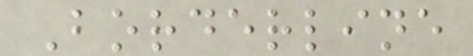Borderline
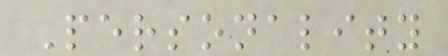Personality
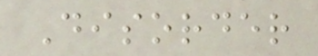Disorder
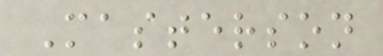Masterson
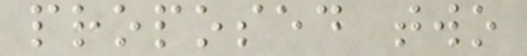proposed two
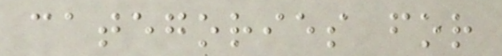categories for
